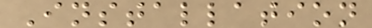Installation
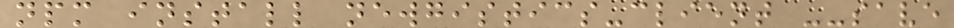npm install newgistics-client --save
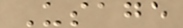Usage
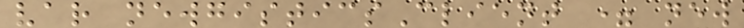var newgisticsClient = new
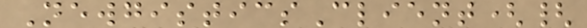NewgisticsClient({
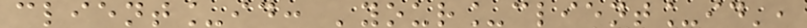client_id: 'your_client_id',
